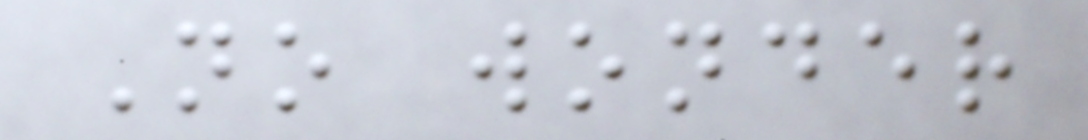No wonder
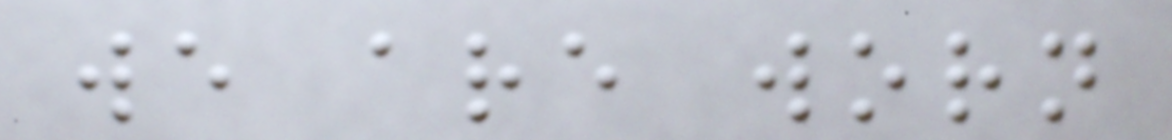we are worn
